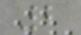2
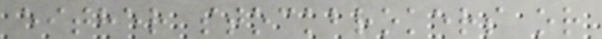either stockbrokers or
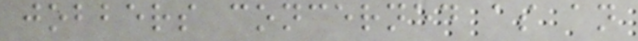jobbers concerned as an
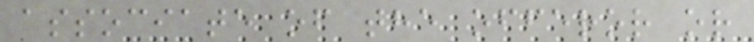associate of the offeror or
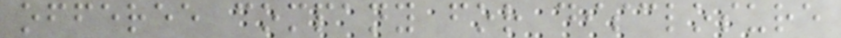offeree company for disclosure
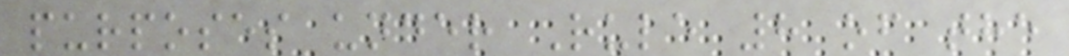purposes under Rule 8 of the
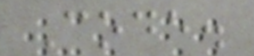Code.
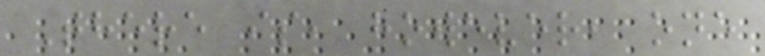There is, however, one
